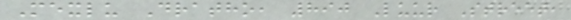Mexlu Dratho, 890 Luur Street,
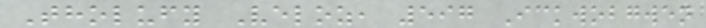Tholufy Veloz, 597 Ickwobgwen
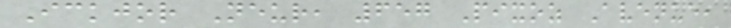Ickjor Neur, 657 Pixoz Avenue,
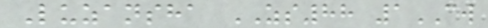Luzansha ZS88 1CW
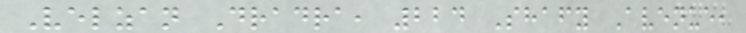Velzan Dradra, 224 Shafy Avenue,
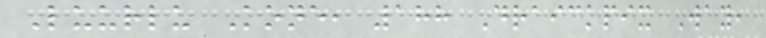Luurlu Kone, 188 Draickpix Way,
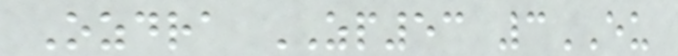Ozdra ZP53 3EU
